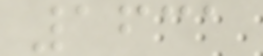1631
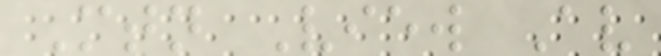Mtn View Av
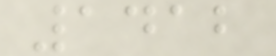1412
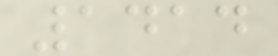1414
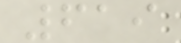619
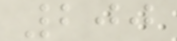200
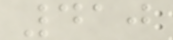410
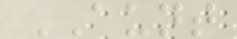AUNT
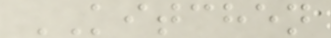KITCHEN
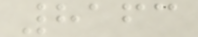8163
